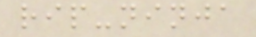rip-ninja
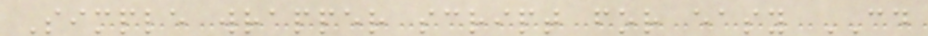Simple wrapper script for easy CD
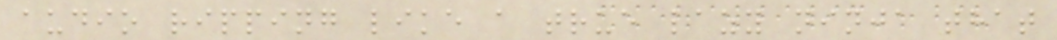audio ripping like a true lazy ninja that
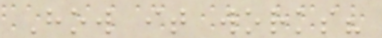How it works?
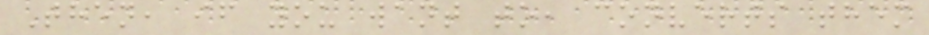Then, if you want to, converts them
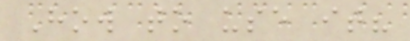How to use it?
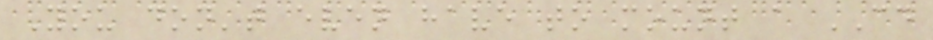You don't even have to mount a CD
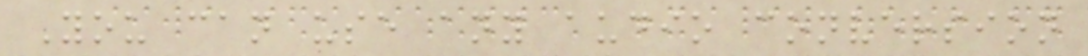You can use any audio conversion
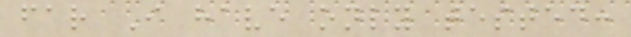far I have only tested:
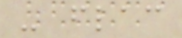- flac
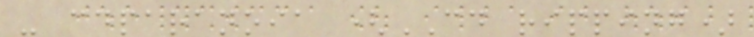- cdparanoia (CD ripping)
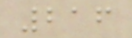216
